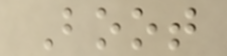Boot
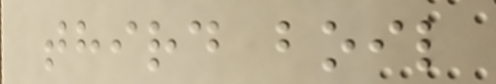third boil
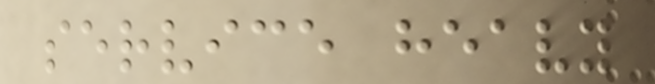service heavy
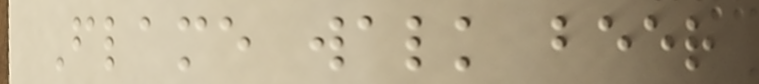Flame walk beer
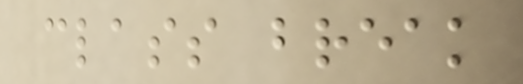class break
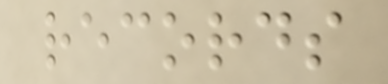records
